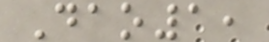Dao1,
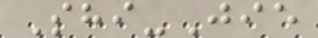Shi-Jie
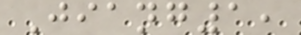Jiang1,
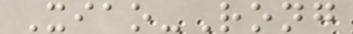Xiao-Rong
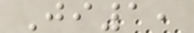Ji1,
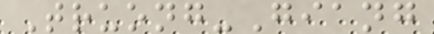Truong-Giang
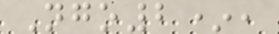Ngo2*,
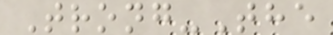Trong-The
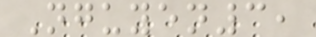Nguyen3,
